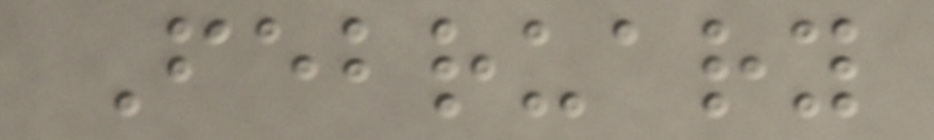February
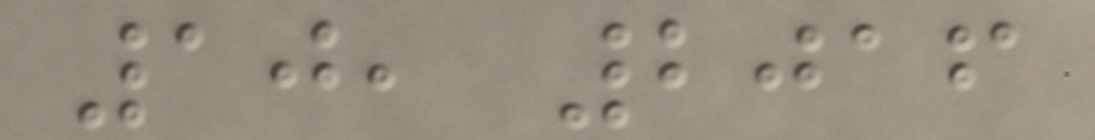10, 2016
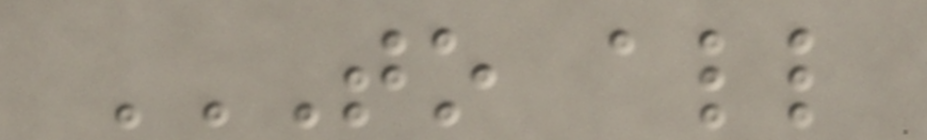TO ALL
